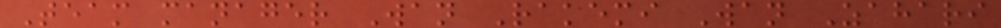Team manager Wan Rakemi Wan Zahari
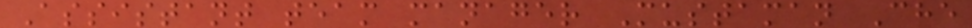Assistant team manager Mustaman Che
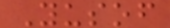Yusof
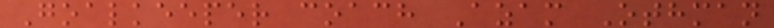Goalkeeper coach Azam Othman
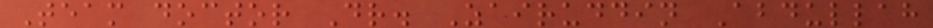Team doctor Dr. Zairuddin Abdullah
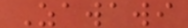Zawawi
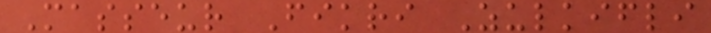Masseur Fikri Zulkifli
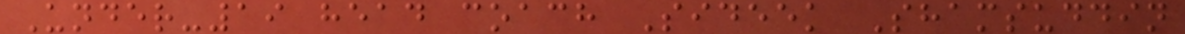Under-19 head coach Sideek Shamsuddin
